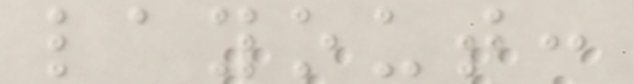layout:
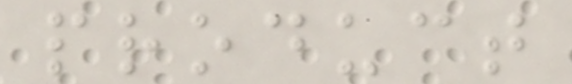product
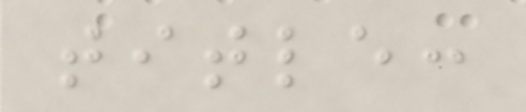title:
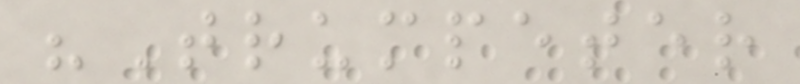"Trumpeter
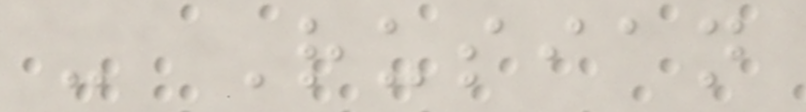- Rusian
